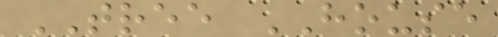TREE HOUSE
